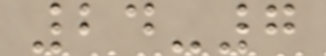24-7
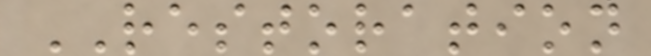RESTORATION
